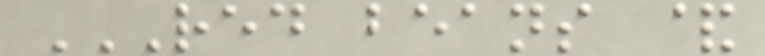RED BEANS &
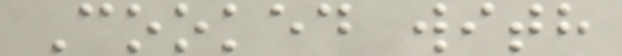Cooked with
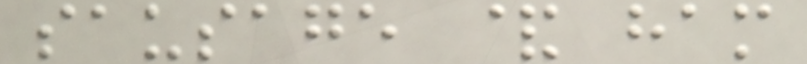sausage & ham
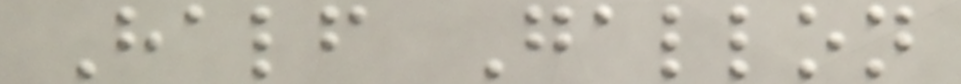Half Gallon
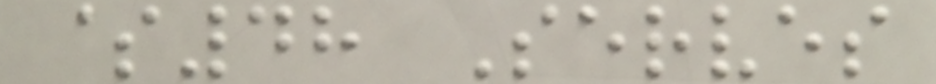$48 Serves
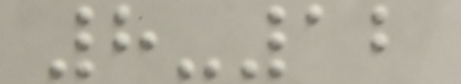8-12
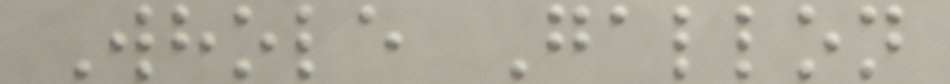Whole Gallon
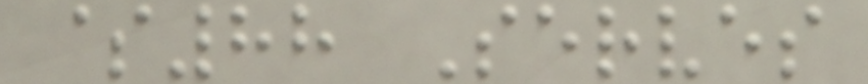$88 Serves
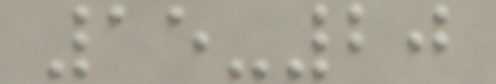15-20
